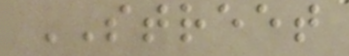STREET
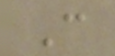C
